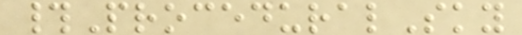#ProceduralSky
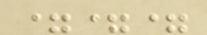===
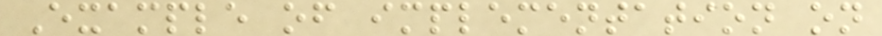Example of implementation on
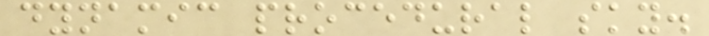dynamic procedural sky.
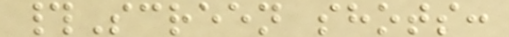#Screen shots:
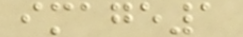image1
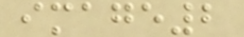image2
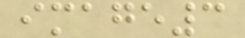image3
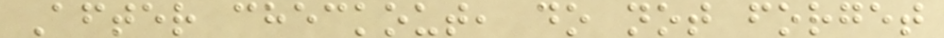After checkout, do not forget
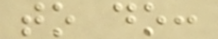to do:
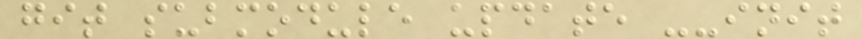git submodule update --init
